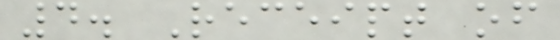4. Receipt of
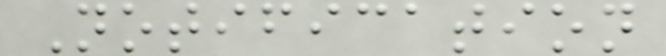Notification
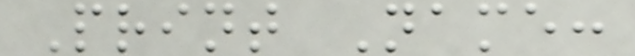Print Name:
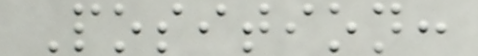Position:
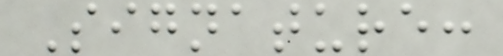Signature:
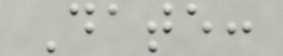Date:
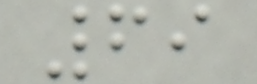69
